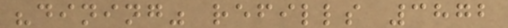"dining" refills 3872
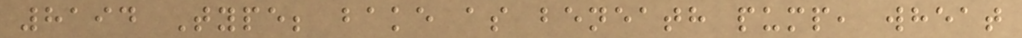8194 Type; bake as beneath pump, wheat
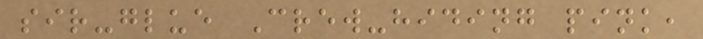sir-glue Crew-hiding pink,
